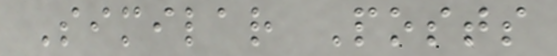Similar Posts
